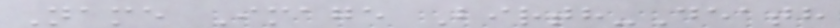Name Image Birth-Death
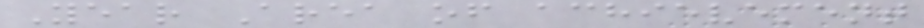Year Area of achievement
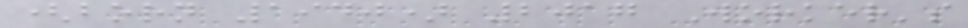(born 1940) 2017 Worker's
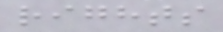rights
